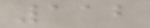112
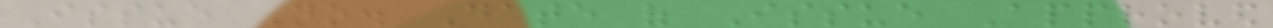Issue No. Date of Issue Approved
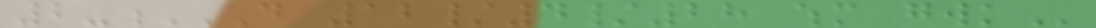2-D 12/4/28 WHM GWK
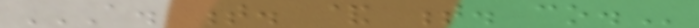A. T. & T. CO.
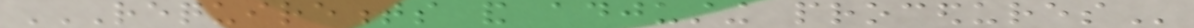REQUIREMENTS AND ADJUSTING PROCEDURES
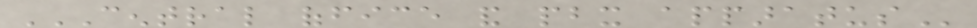CENTRAL OFFICE AND PBX APPARATUS
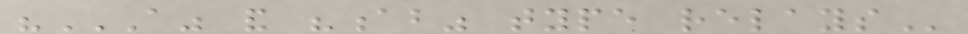"A" AND "AB" TYPE RELAYS
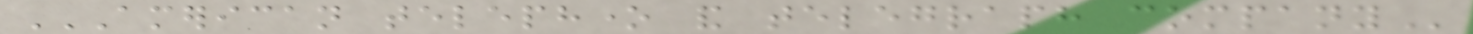AMERICAN TELEPHONE AND TELEGRAPH COMPANY
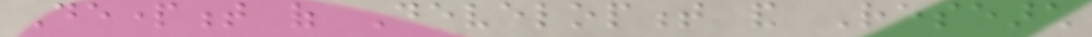Department of Development and Research
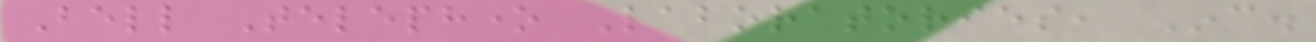Bell Telephone Laboratories, Inc.
